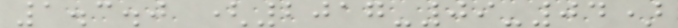1.3.0 (2017-09-04)
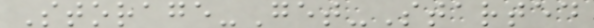Storage-Get-Started
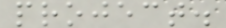project.
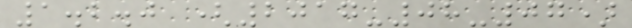1.2.0 (2017-08-07)
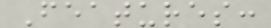Features:
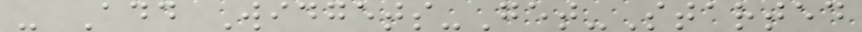- Add Widgets-Get-Started
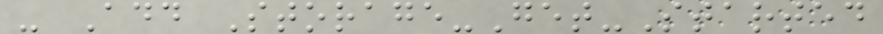- Add Storage-Get-Started
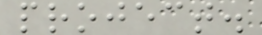project.
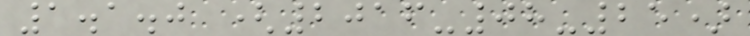1.1.0 (2016-08-25)
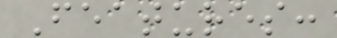Features:
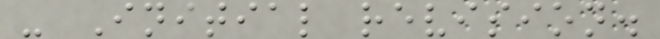- Initial revision.
